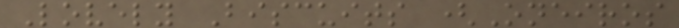Lovely Biscuits (Oneiros
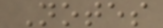Notes
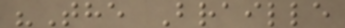"The Braille
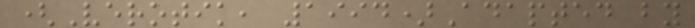(Verotik, 1994)Adapted by
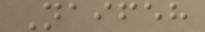Naifeh
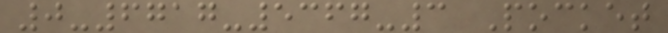0-6717-5367-3 Pocket
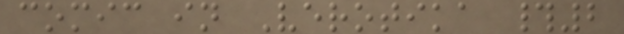comic in Verotika #2
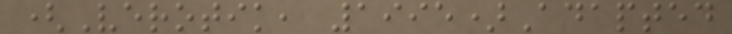(Verotik, 1995)Adapted
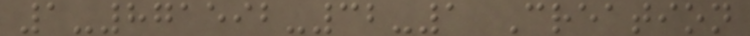1-871592-32-1 Creation
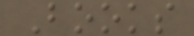Books
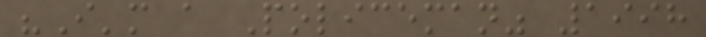"I'm a Policeman" 1998
